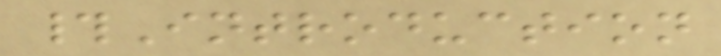#Introduction
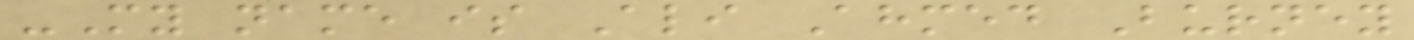-My name is Ali Ahmed Burney
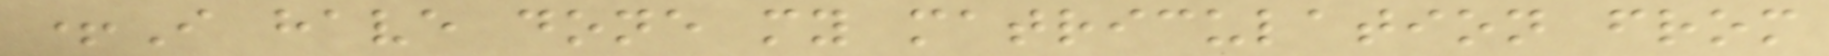+I have done my matriculation from
